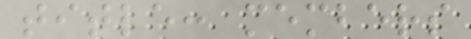title: members
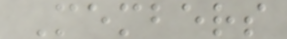Members
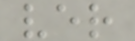ver
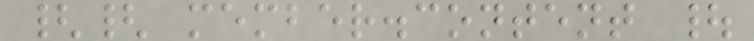{{ member.content |
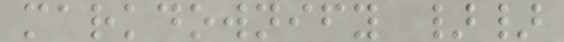markdownify }}
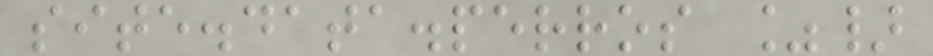site.data.perros %}
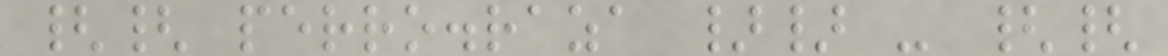{{ perro.raza }} - {{
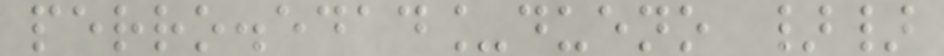perro.edad_dueno }}
